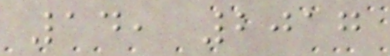14, 2017
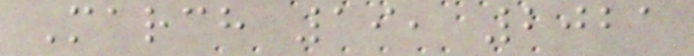March 19, 2021
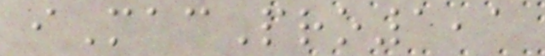iMacPro1,1
